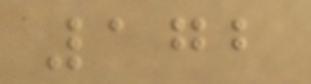172
